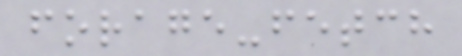forage-fetch
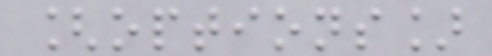[options]
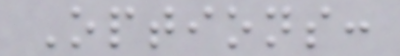Options:
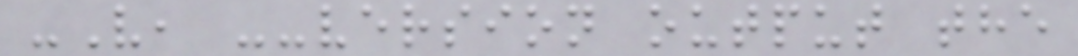-V, --version output the
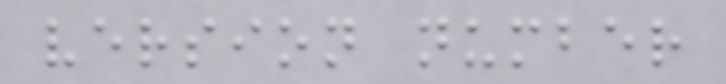version number
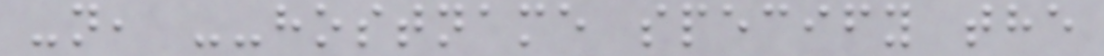-n, --hostname specify the
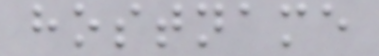hostname
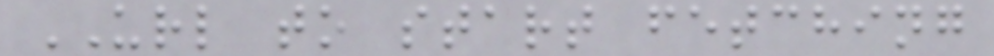URL to start fetching
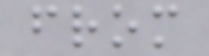from
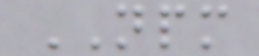NPM
